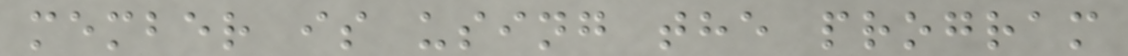member is using the program
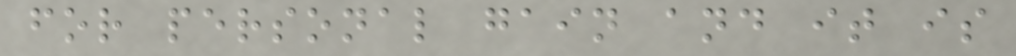for personal gain and it is
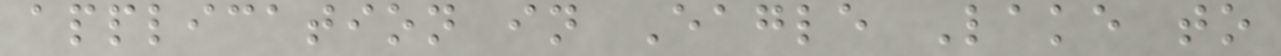application in Eagle Lake to
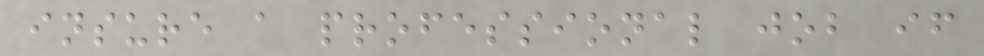insure a professional job if
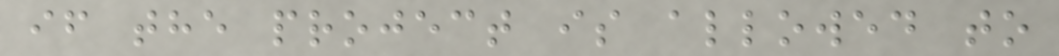if the project is allowed to
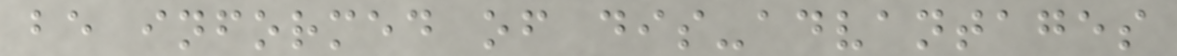be informed of dis-advantages
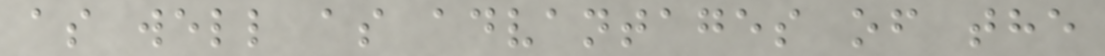as well as advantages of the
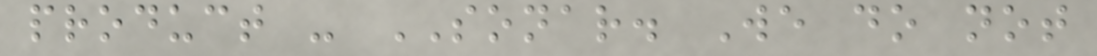product - SONAR. We do not
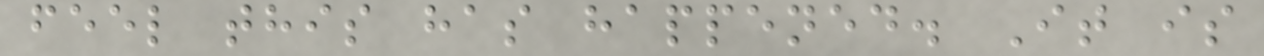feel this has happened. It is
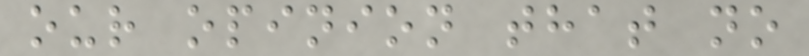our opinion that no
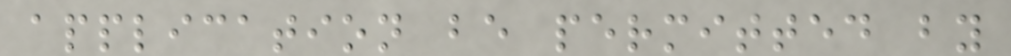application be permitted by
